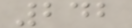242
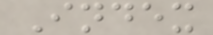Index
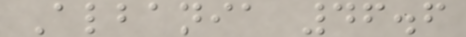Albania 46.6
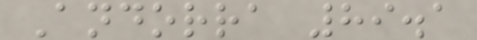Andorra 89.1
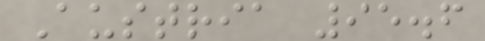Austria 95.6
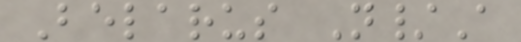Belarus N/A
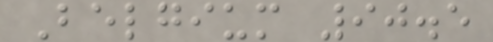Belgium 90.5
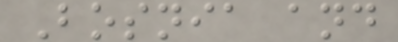Bosnia and
